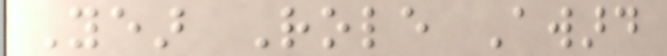Year Role Award
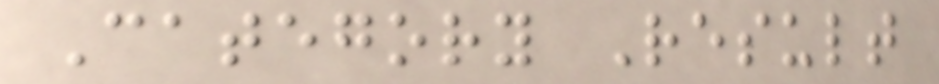Category Result
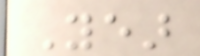Year
